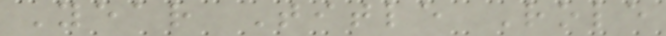Year Title Role
